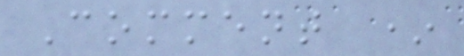Comment *
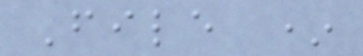File *
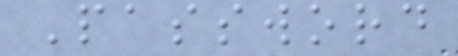Password
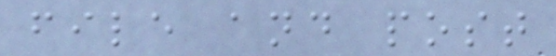file and post
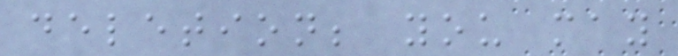deletion; you may
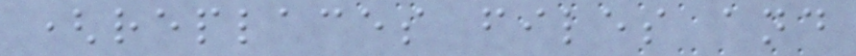(replaces files and
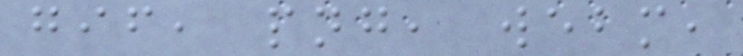gif, png, webm,
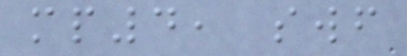mp4, swf
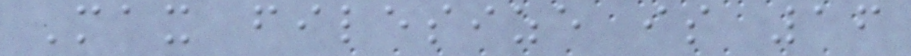Max filesize is 16
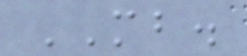MB.
